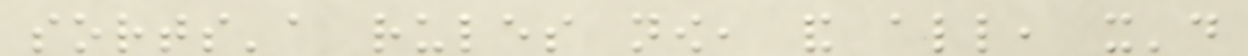sorts'a rules now, and all, it'd
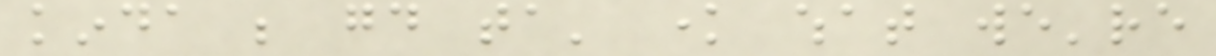kinda be good ta' know what we're
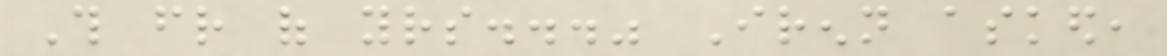This friend of yours..." Irenn asked,
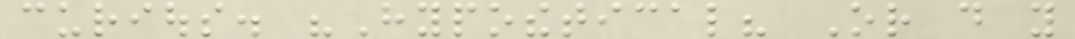curious. "Hypothetical? Or do you
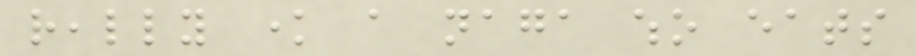really know a naga who eats
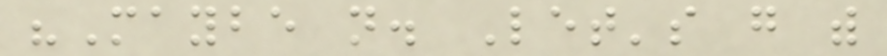"Maybe not. Let's go with
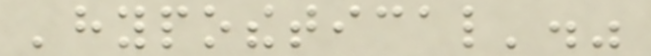'hypothetical'."
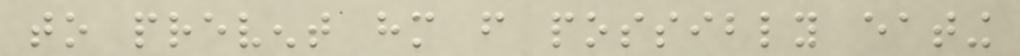to prevent him from possibly eating
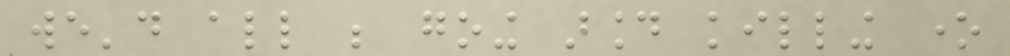we'd all be going around killing one
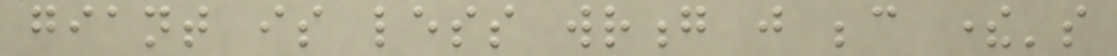giant is less wrong just because there's
